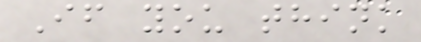If you think
